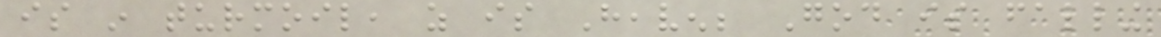is in turmoil, as is Heaven; God is falling
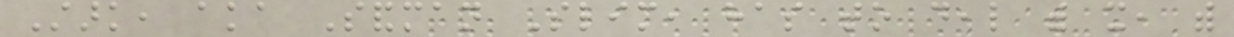Stark, aka Sandman Slim, has to deal with it, with
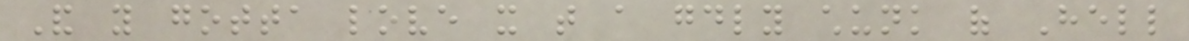And you gotta love it that a goodly chunk of Hell
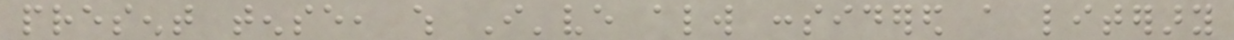present tense, which I've always considered a literary
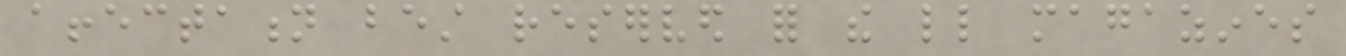affectation best reserved for the little magazines
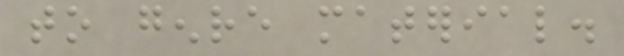to genre material.
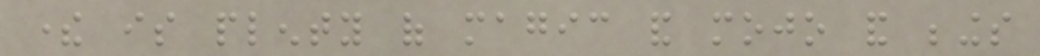there is plenty of magic and mojo and beings
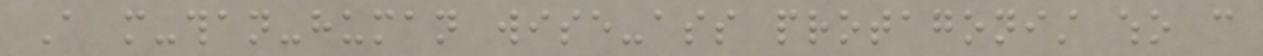A more-than-human wise-ass protagonist who can
